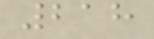218
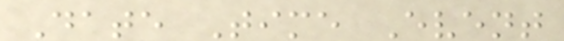Date Time Event
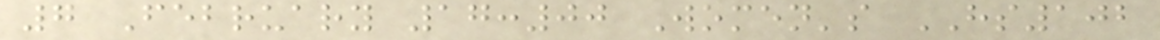7 February 17:00 Women's HS102
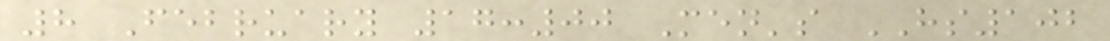8 February 17:00 Men's HS102
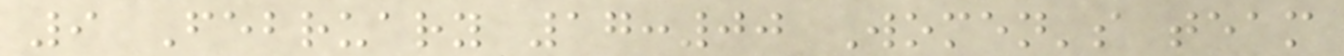9 February 17:00 Women's team
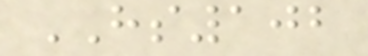HS102
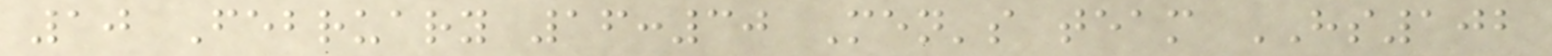10 February 16:30 Men's team HS102
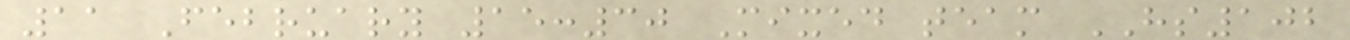11 February 15:30 Mixed team HS102
